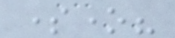someone?
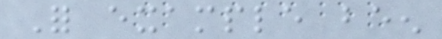For example been
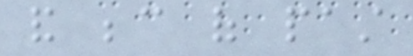and because of past
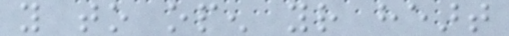you to open your heart
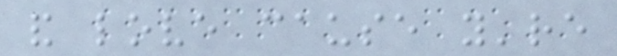and love cause you're
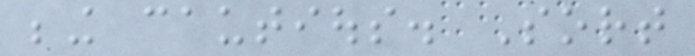being cautious. Sort
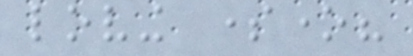loving someone?
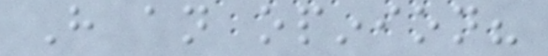Have an opinion?
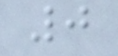0
